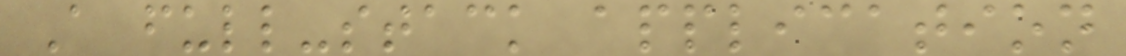A full-stack application
